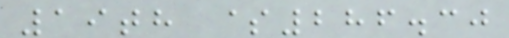19th $286.30
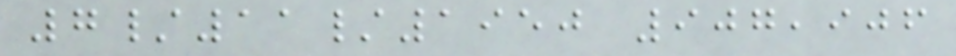7/11/1950 907,906
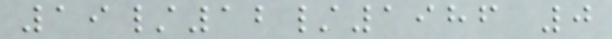19/12/1986 0
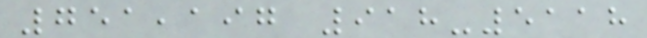751,197 918-5118
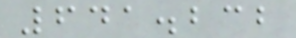641.232
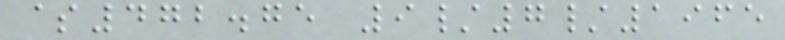$472.75 9/7/1965
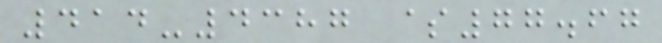414-4387 $77.67
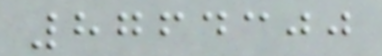8764300
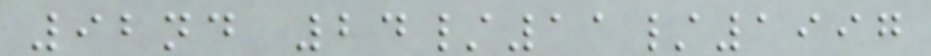92nd 24/11/1997
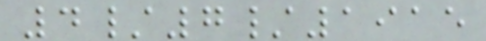4/7/1915
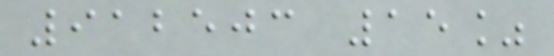912503 15%
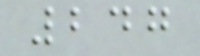247
